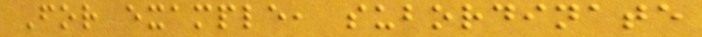For example, subordinate
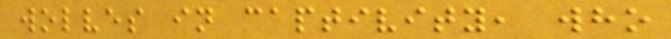wolves in captivity, who
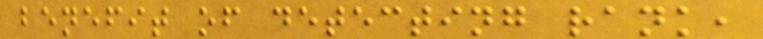benefit of detecting rank,
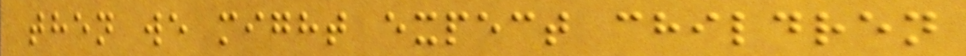then we might expect children
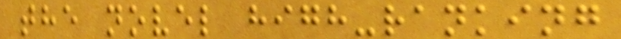the novel high-ranking
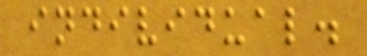individual.
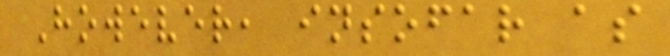However, insofar as
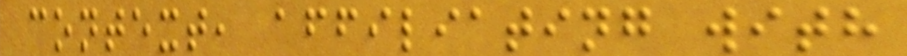context, affiliating with
